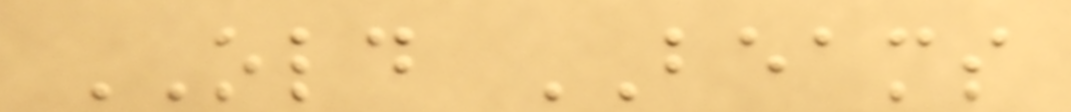OLD BEAMS
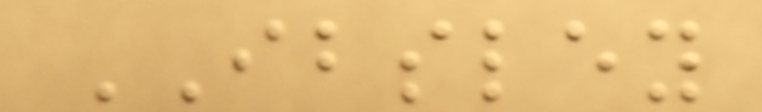IBSLEY
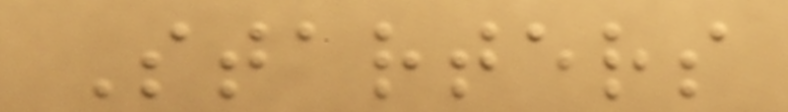Starters
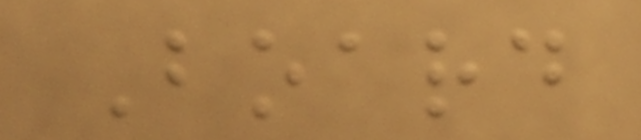Board
